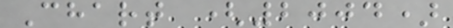Chart (2004)
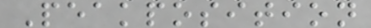Peakposition
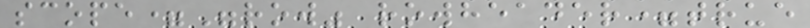scope="row" rowheader=true
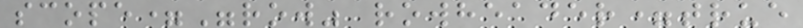scope="row" rowheader=true
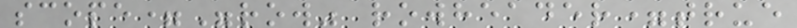scope="row" rowheader=true
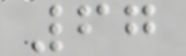67
